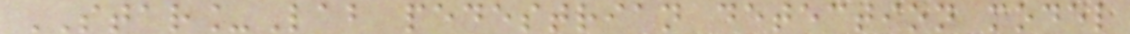STAR_Lab pedestrian detection model
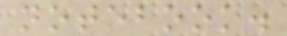notebook.
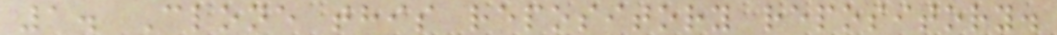1. Clone this repository repository.
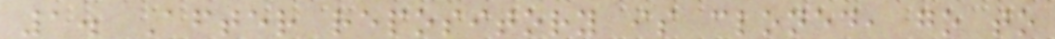1. After repository is cloned, go to
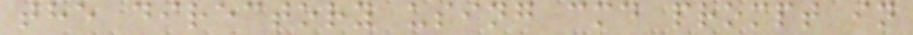the directory using cmd prompt in
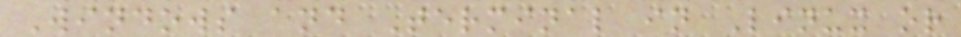Windows and Terminal in Linux or
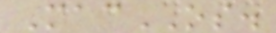MacOS.
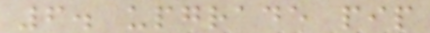6. upgrade pip
